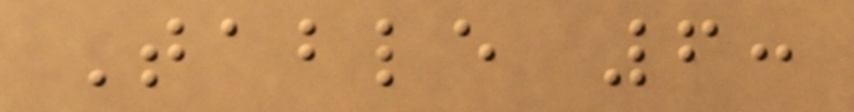Table 6:
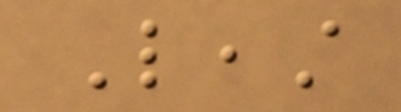Least
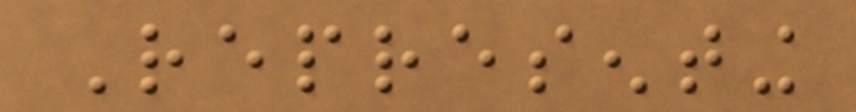Representing
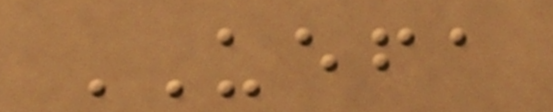UEFA
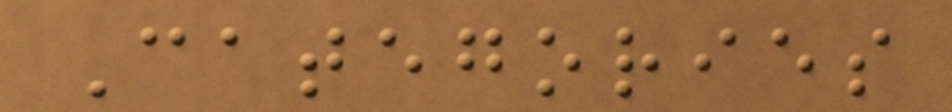Categories
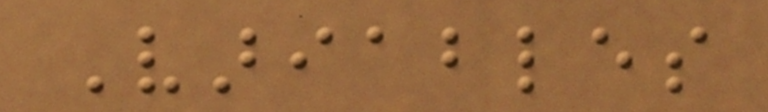Variables
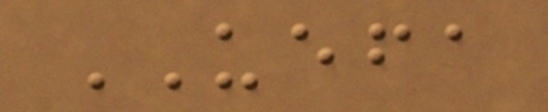UEFA
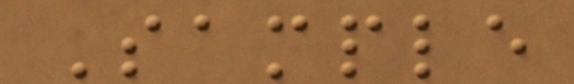Sample
